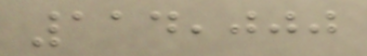114,000
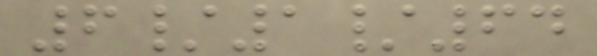6/1/64
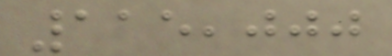115,000
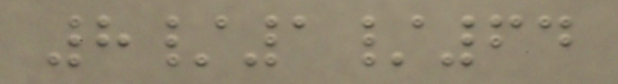8/1/64
